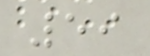59
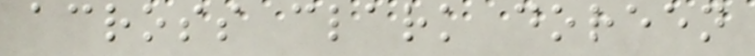across clark doreen
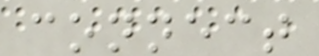connect
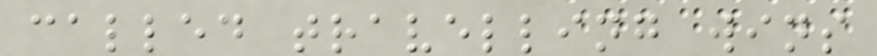called travelling wins
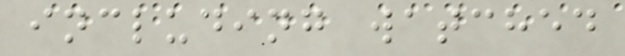including watched
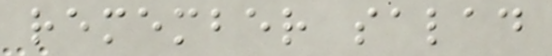remember salad
